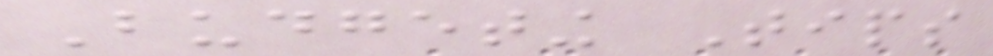Budgeting Tips
